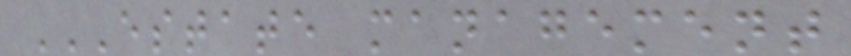ESTATE MANAGEMENT
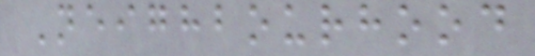Neighbourhood
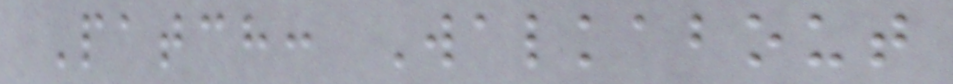Patch: Walkabout
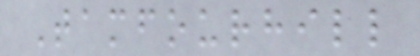Tamfourhill
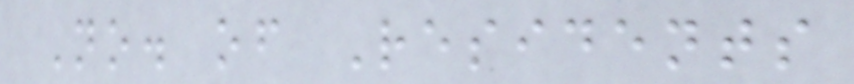No. of Residents
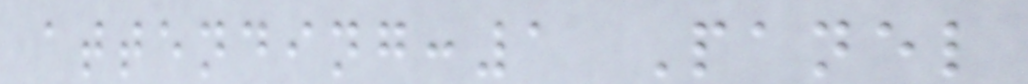attending:1 Panel
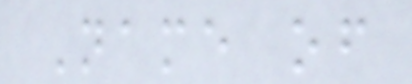Name of
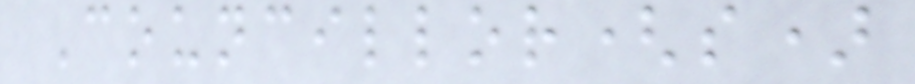Councillor(s)
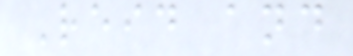Reid and
